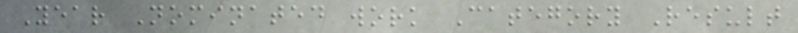Year Nominated work Category Result
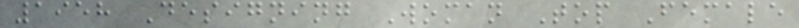1958 Designing Woman Top Female
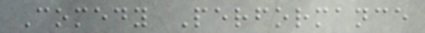Comedy Performance
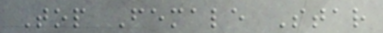Top Female Star
